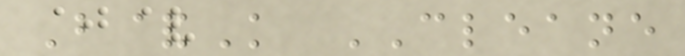B&K CLEANE
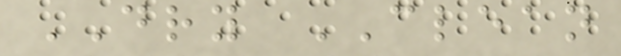DRY CLEAN
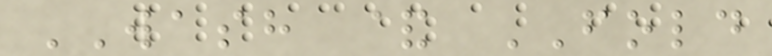WASH & FOLD
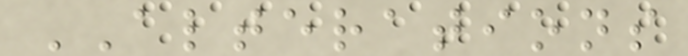ALTERATIONS
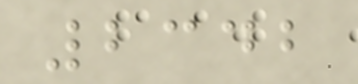2342
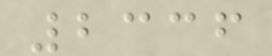2336
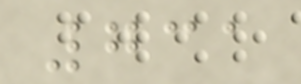731
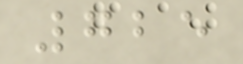725
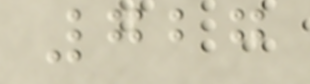727
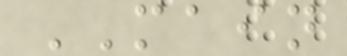MAIN
